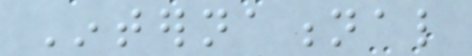International
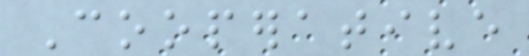Cooperative
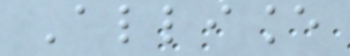Alliance
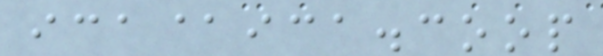ica@ica.coop
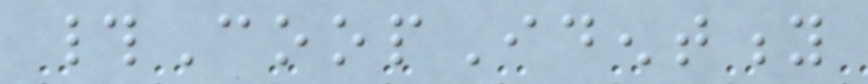#CoopIdentity
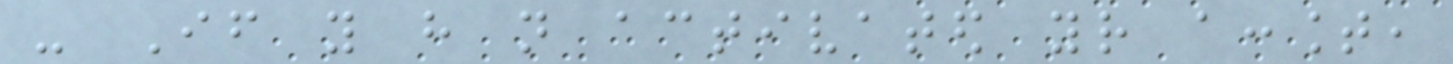- If you have not activated your account,
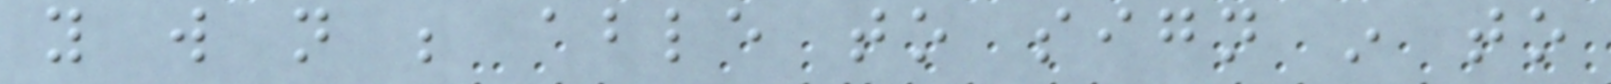you will not be able to sign in to
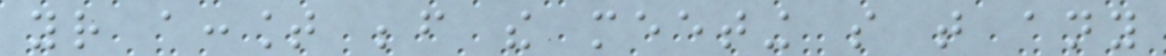your account before the meeting so that any
